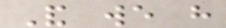And we have
